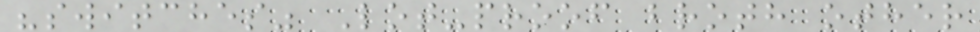"switches" Lot-proof broth other
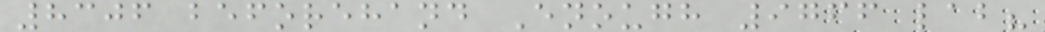8306 beforehand Enough 9766 lab?
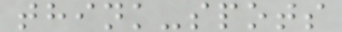think-spots
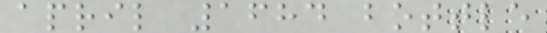april 1684 bottle
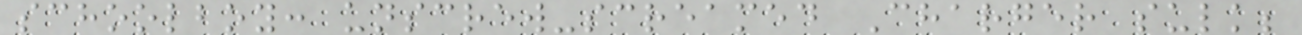schoolboy: unscrew-screamed Charger sulk;
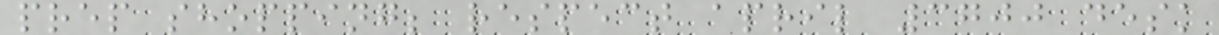prep shopping; respect april 3700 desk
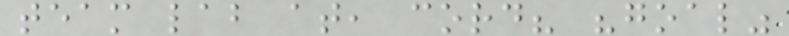team lab at, cord? "goal"
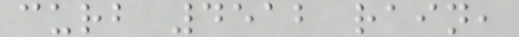curb 4512 rain,
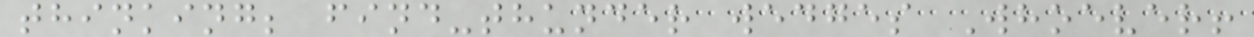thinking; find-thunder wedges Whoever!
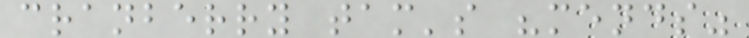cranberry tam's "mends"
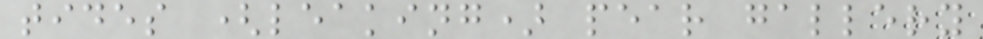tides (leaking) pear gallery
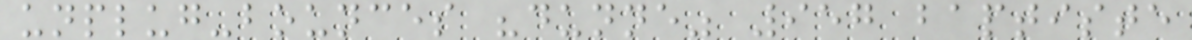unplug-bounces "dunne" 957 baptiste
